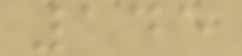145
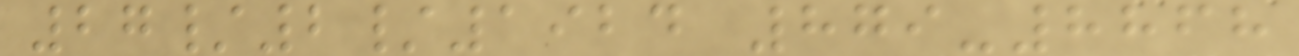27/2/1924 879-8868
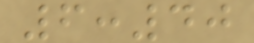6:40
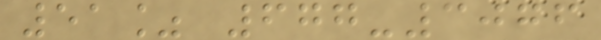51% 677-3076
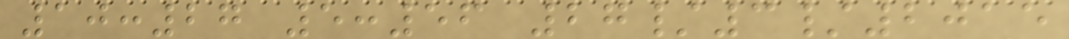10:27 5:56 27/3/2015
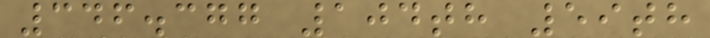346.377 104th 59th
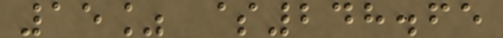15% $248.65
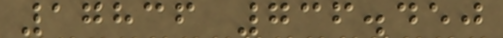17836 736.450
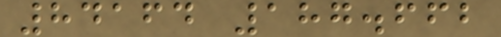84164 187.662
